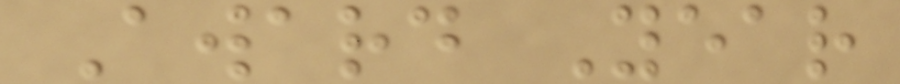Award Year
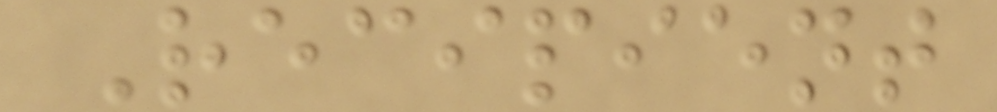Recipient
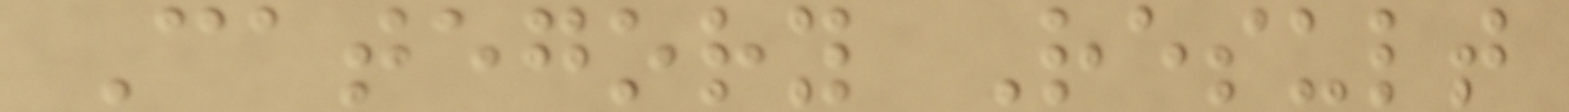Category Result
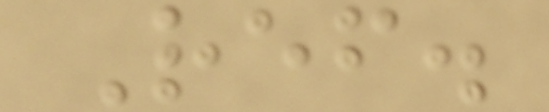Ref.
